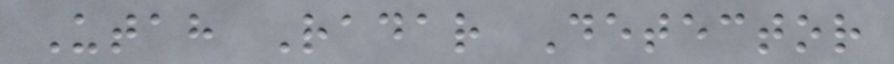Utah Radar Detector
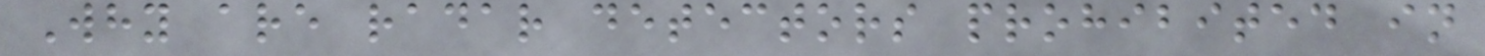Why are radar detectors prohibited in
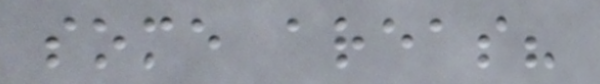some areas?
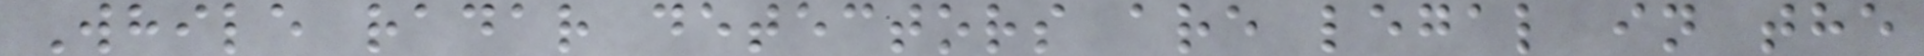While radar detectors are legal in the
